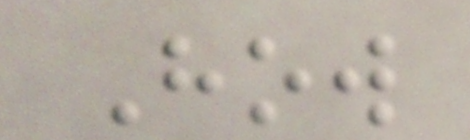How
